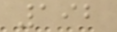192
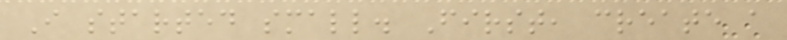I started small. First, create a
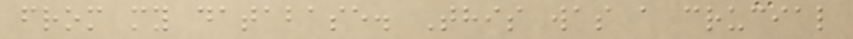from my database. This was a crucial
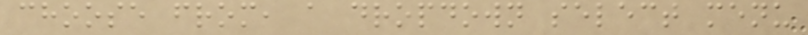choose from, a dropdown select menu
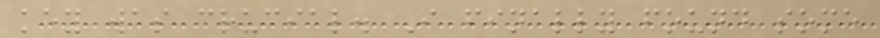key was crucial. I finally found some
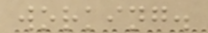working.
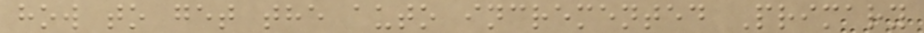how to get the auto incremented Primary
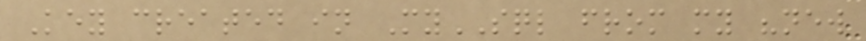Key created in MySQL from my "new
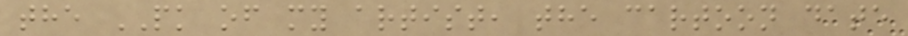the PK of my artist, the cartoon date
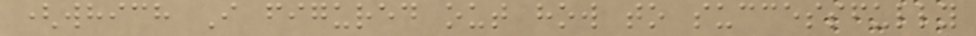(which I figured out how to successfully
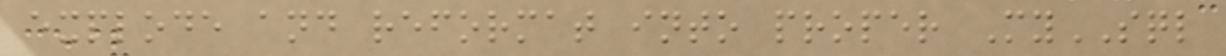explode and reformat into proper MySQL
